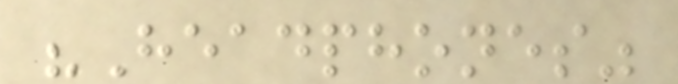"Headphones"
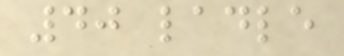40 ladle
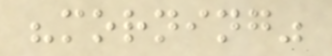"morning"
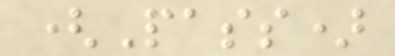(Pass)
